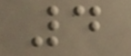4
